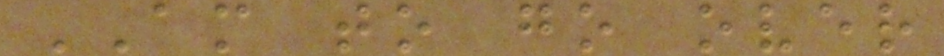AM to go over
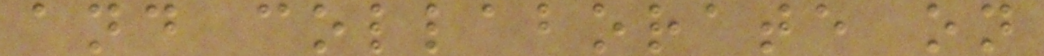and collaborate on
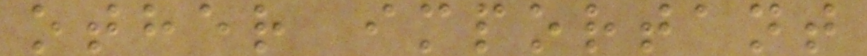other important
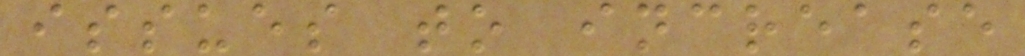issues to increase
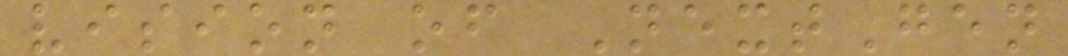vision of NextGen
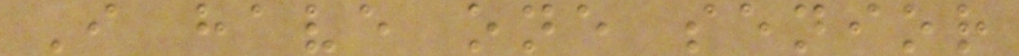I have one senior
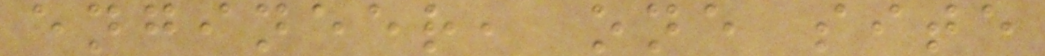engineer, one site
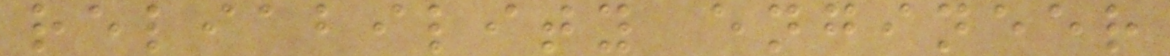reliability engineer
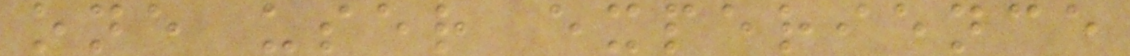one user experience
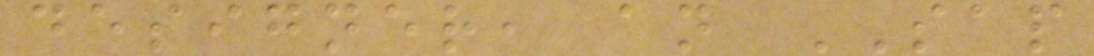designer, an SAP
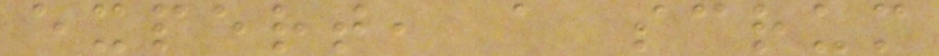expert, a scrum
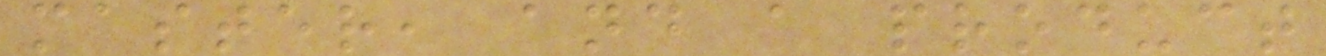master, and a product
